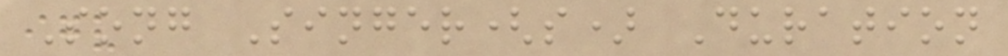Song Singer(s) Duration
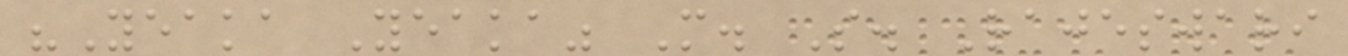"Yeaka Yeaka" M. S. Rajeswari
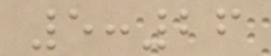5:26
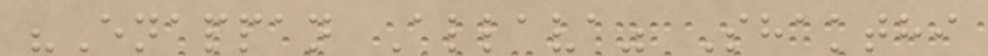"Enappan Allava" Shakthi
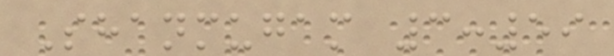Shanmugam 3:59
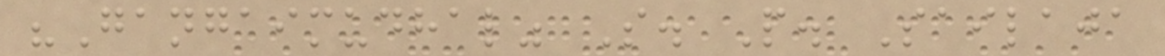"Gangaimudhal" S. P. Sailaja
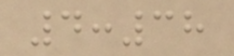4:38
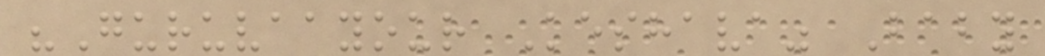"Guruvaayour Keshava" Baby
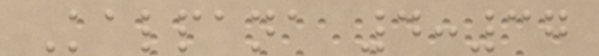Kalpana 4:37
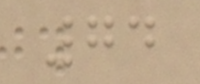74
